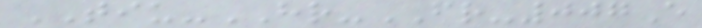TIU-HR-FR-007E
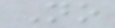No
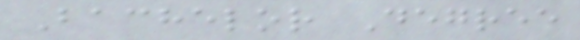Bachelor Degree
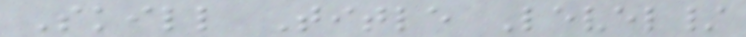Skill Title Level/
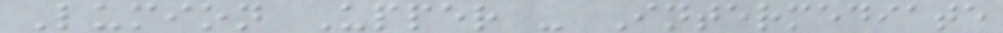Lumion Upper - Intermediate
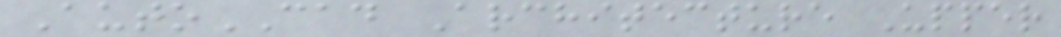AutoCAD Architecture Upper
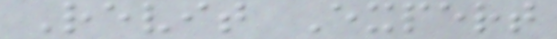Revit Expert
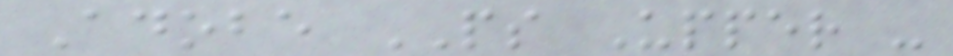Adobe PS Upper -
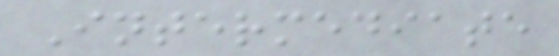Intermediate
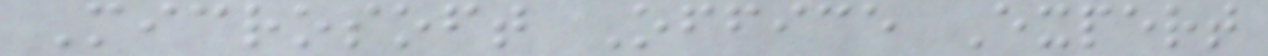Microsoft Office Expert
